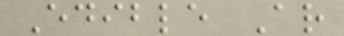Edible Ar
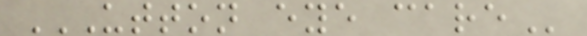UTTON EYE CARE
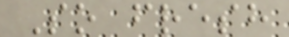So fresh
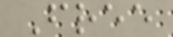Free
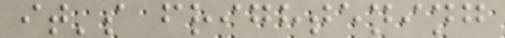it's frightening
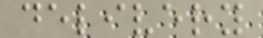delivery
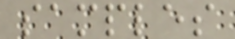samples
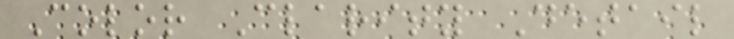Color Clarity Detail
